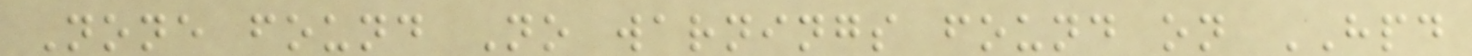None found No warnings found on HPD
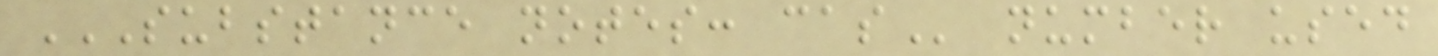SUBSTANCE NOTES: CAS number used
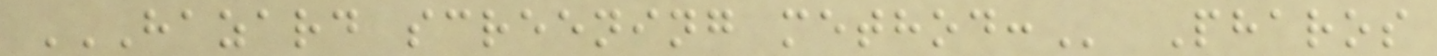HAZARD SCREENING METHOD: Pharos
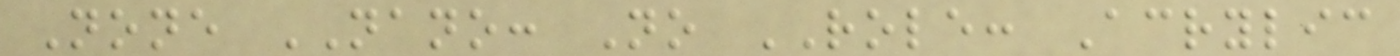None NANO: No ROLE: Acrylic
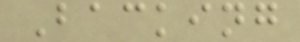Backing
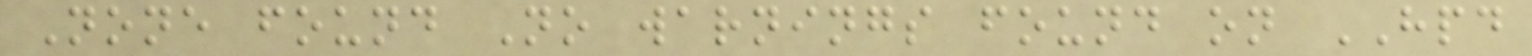None found No warnings found on HPD
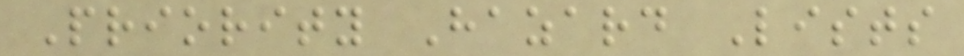Priority Hazard Lists
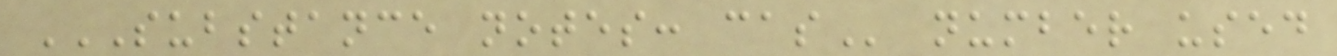SUBSTANCE NOTES: CAS number used
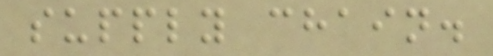supply chain.
